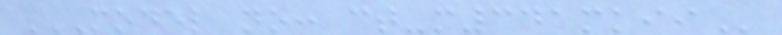MODEL NO: CT-M341MKII
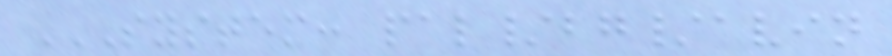SYSTEM: PAL/BG/AVIN
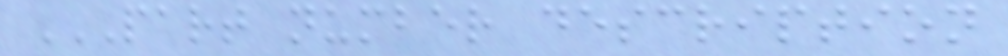PART NUMBER DESCRIPTION
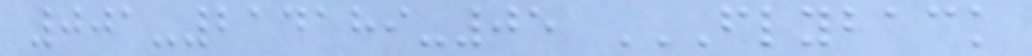001-214189-05 FLYBACK
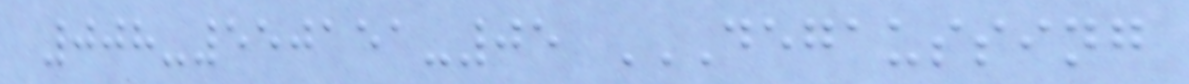008-550151-05 DEGAUSSING
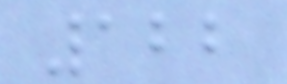122
